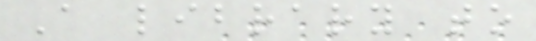A library to
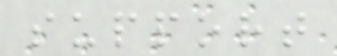support
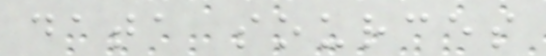data sources
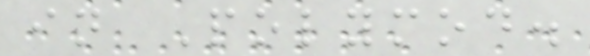in Polymod.
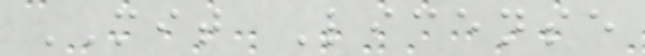MIT License
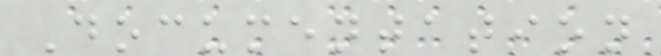Documentation
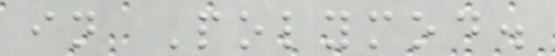in Polymod.
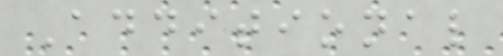Additional
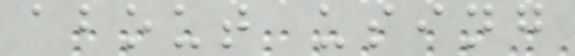about using
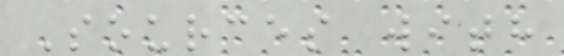Sources with
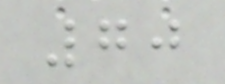70
